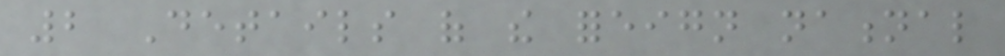2 Details of the foreign national
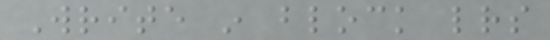Write in block letters
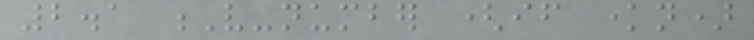2.1 V-number (if known)
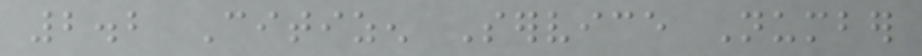2.2 Citizen Service Number
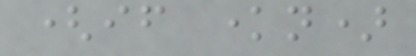(if known)
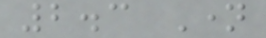2.3 Name
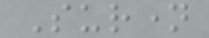Surname
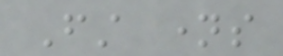First names
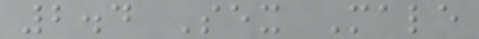2.4 Sex Male
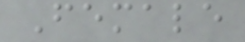Female
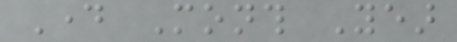Day Month Year
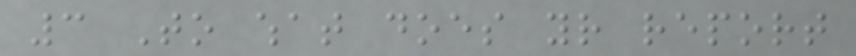3 To what does your report
